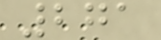271
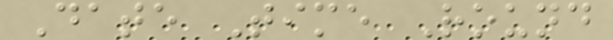Date Time Round
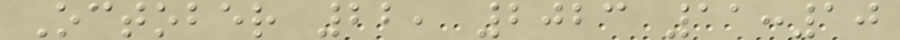October 22, 2023 11:10
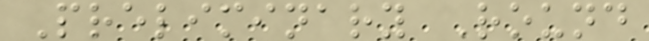Preliminary Round
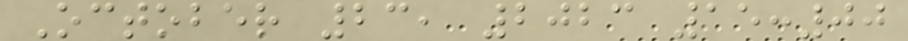October 23, 2023 15:00
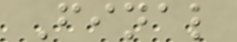Final
